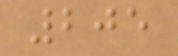205
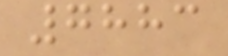7883
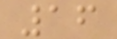16
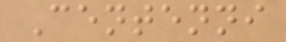Centenni
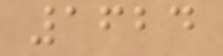1624
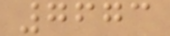7673
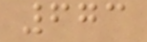673
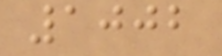1002
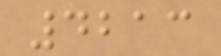4213
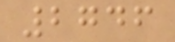2746
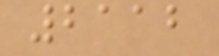2112
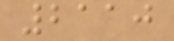2110
